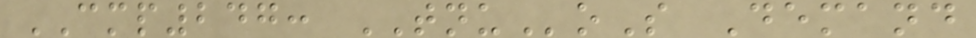CMP247: TNUoS Demand
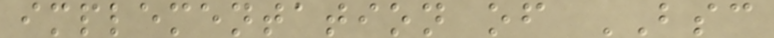implementation of BSC
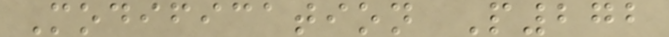Modification P272
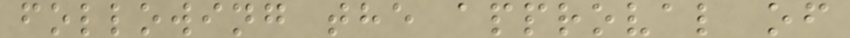following the approval of
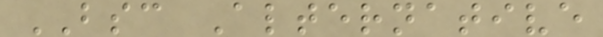BSC Alternative
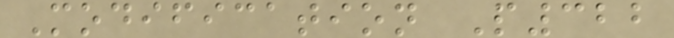Modification P322
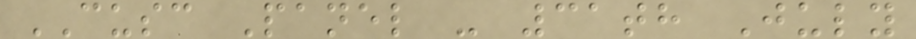CUSC Panel - 31th July
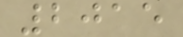2015
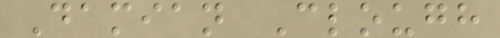Damian Clough
